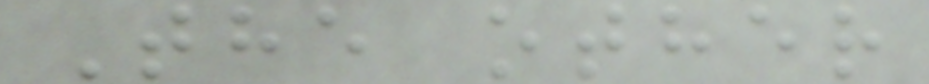The other
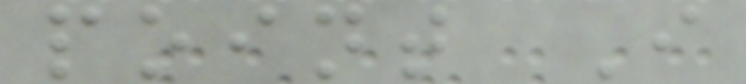point I
